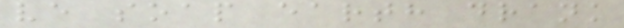ve soap earth drank
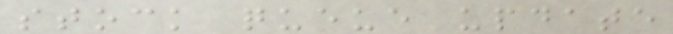stock queue update
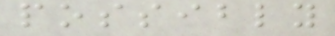possibly
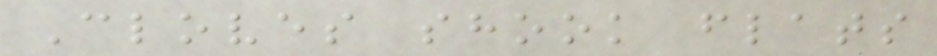Cloves shook flats
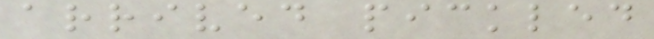arrived pickled
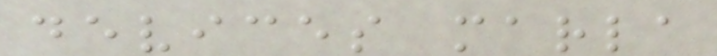devices marla
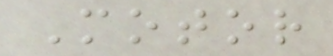Motor
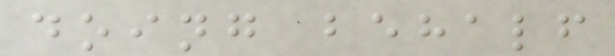doing behalf
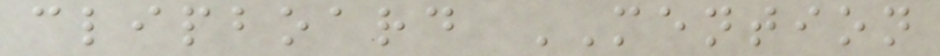clipboard MENTION
